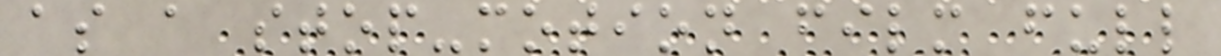as a stop-motion film full
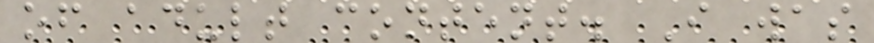of adult content. I was
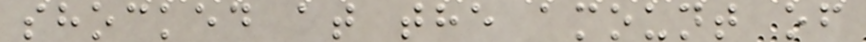shocked at the amount of
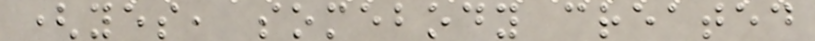(yes, somebody created
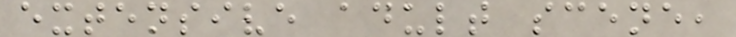extensive adult scene,
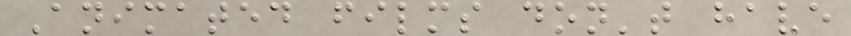Animated films don't have
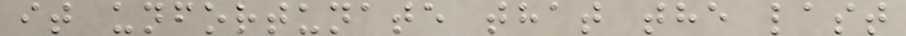it unfortunate that the last
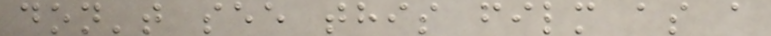don't see this film as a
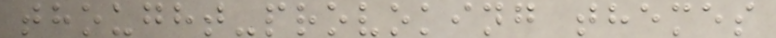thought-provoking themes
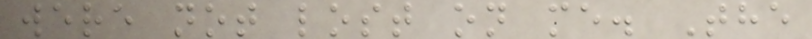were not lost on me. The
